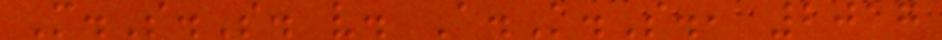M.S.S. v. A.K.S., 2017
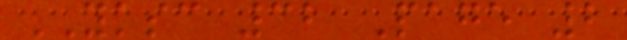YKSC 32 Page 2
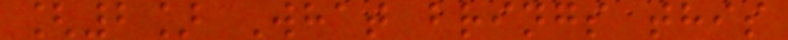[2] What brings this
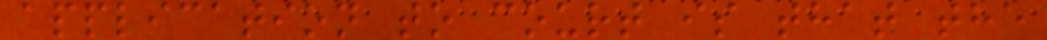application to court is that the
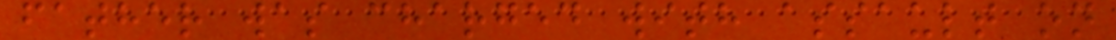father was charged with assault on
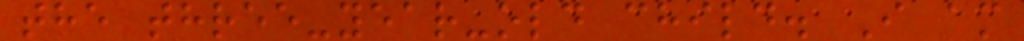the three-year-old child. I am
